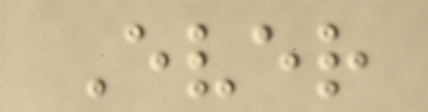Ever
